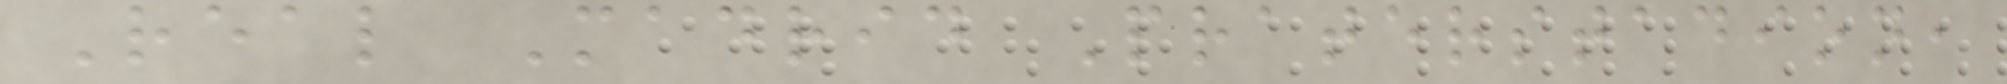Real Madrid Praterstadion,
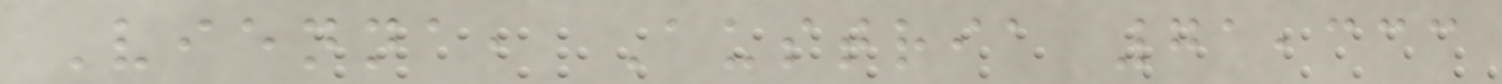Vienna, Austria 71,333
